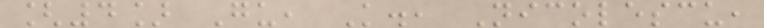[4] Gu, K., Nicolescu,
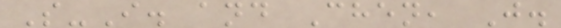S-I. and Chen, J.
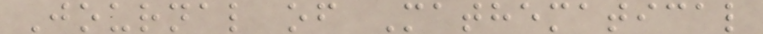Journal of Mathematical
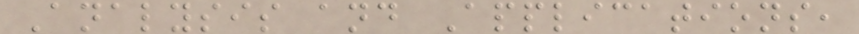Analysis and Applications,
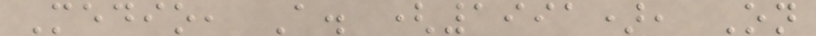Medio, A. (1991), On
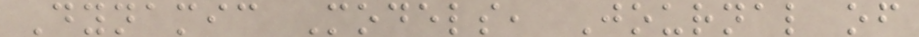Dynamic Models, Journal of
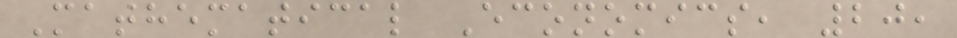Mathematical Economics, 20,
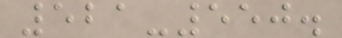521-550.
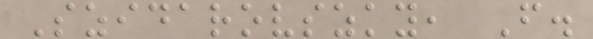Szidarovszky, F.
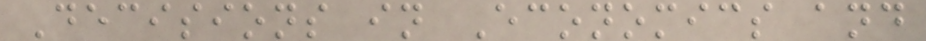Decisions in Economics and
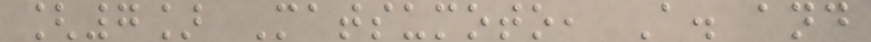[7] Matsumoto, A. and
